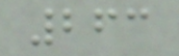263
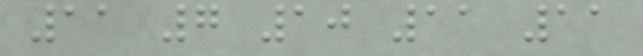11 7 10 11 11
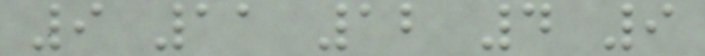9 11 12 4 9
